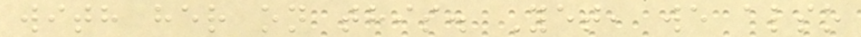with her on this. Yet, we also
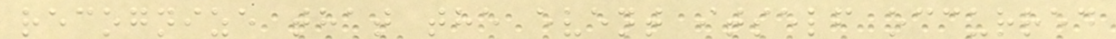recognize that the event itself occurred
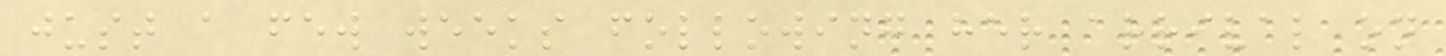just a few weeks following her arrival on
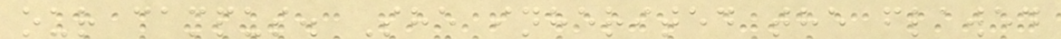our campus. She inherited the flawed
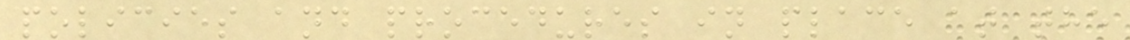policies and procedures in place at the
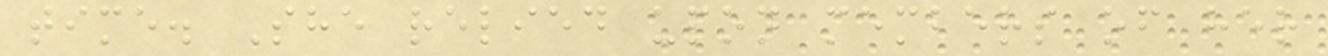time. She relied upon members of her
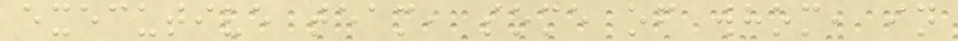executive team, some of whom, in
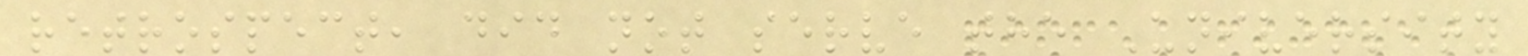retrospect, did not serve the University
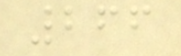266
